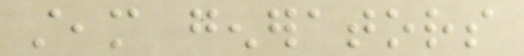steam generators
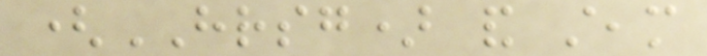(HRSG) and steam
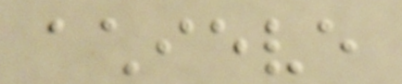achieve
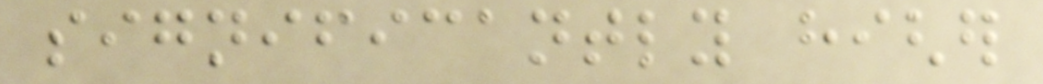significantly higher
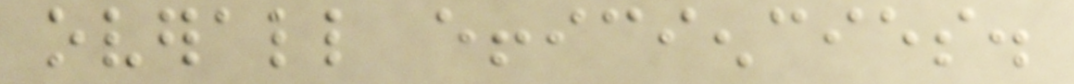overall efficiencies.
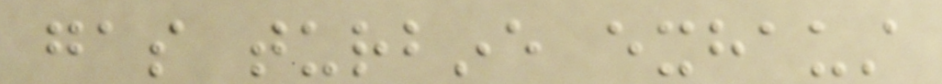gas turbine exhaust
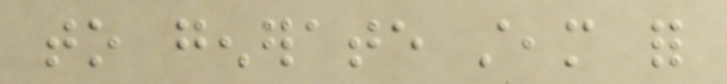to generate steam for
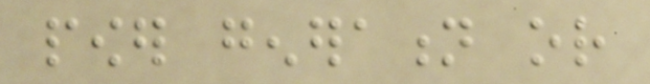power generation or
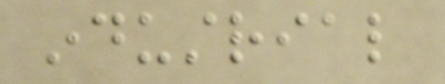industrial
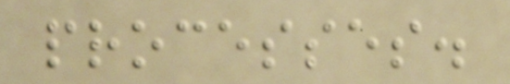processes.
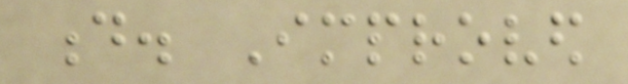d. Improved
